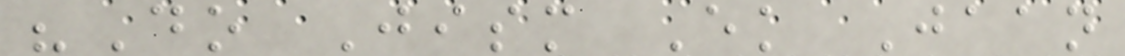"Do Jism Ek Jaan
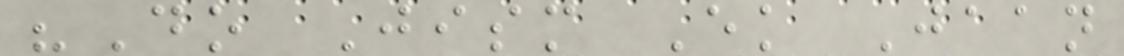"Do Jism Ek Jaan
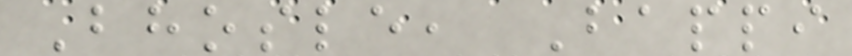Bhosle, Bappi
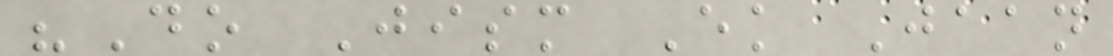"Do Jism Ek Jaan
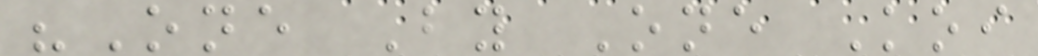"One By One Koi
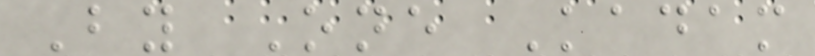By One Kadam
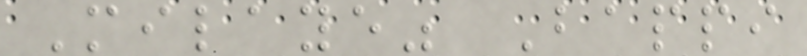Milaye" Bappi
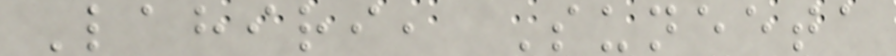Lahiri, Suneeta
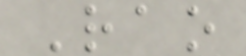Rao
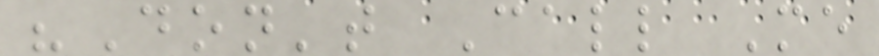"Don't Call Me
